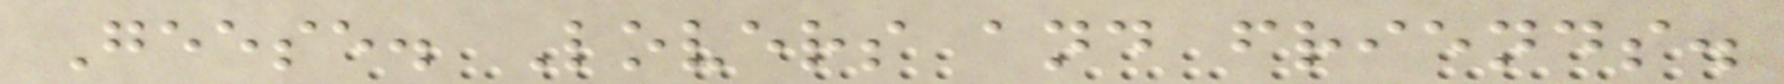Geese. Lovers and friends.
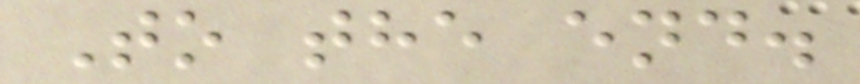To the end.
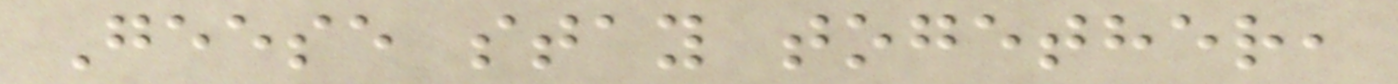Geese stay together,
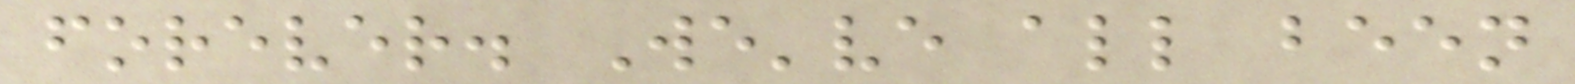forever. We've all been
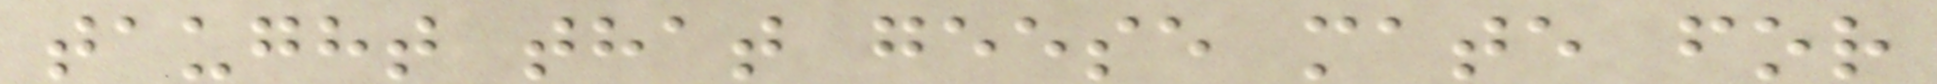taught that geese mate for
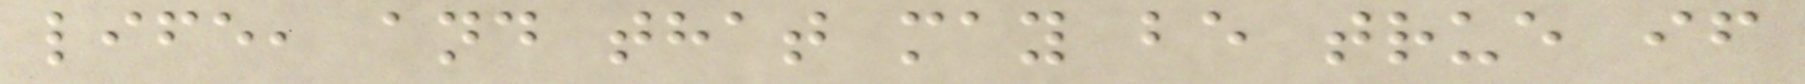life, and that may be true if
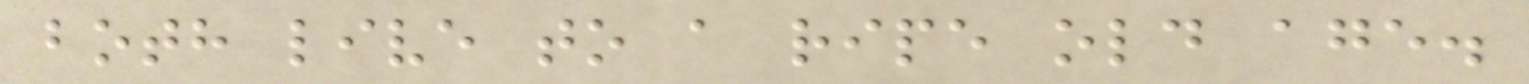both live to a ripe old age.
